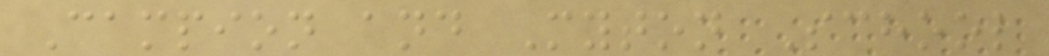Campion and Myton School
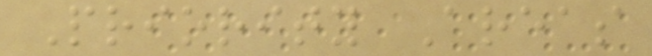Priority Areas
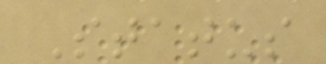Status
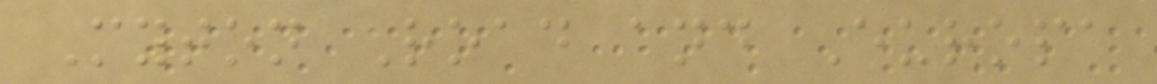Myton Road and Europa
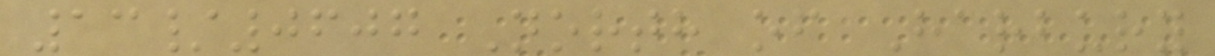13/0607 North of Harbury
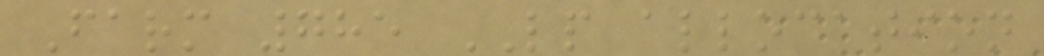Farm 785 LP allocation
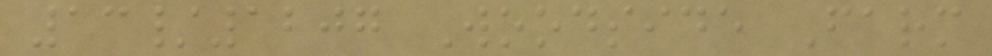13/1207 Woodside Farm
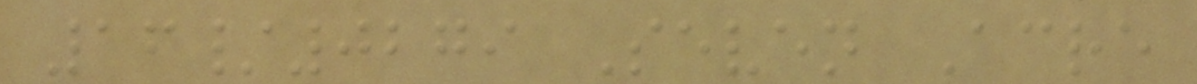16/0279 Seven Acre
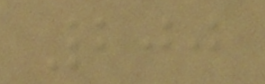200
